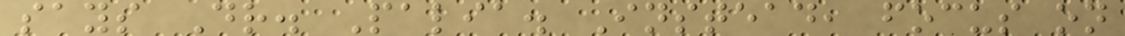says Dr. Palia. Instead, focus on
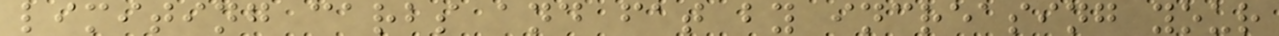limiting carbs and fat by increasing your
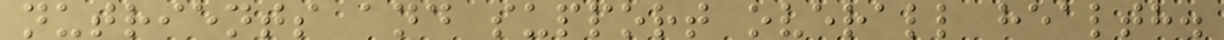nutrients and support overall health.
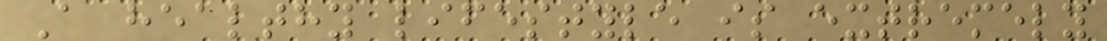A healthy lifestyle is extremely
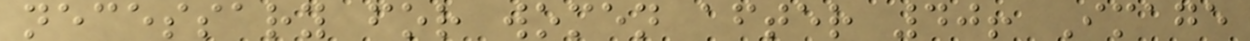necessary for women after 40! Image
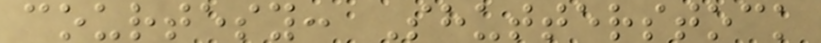courtesy: Shutterstock
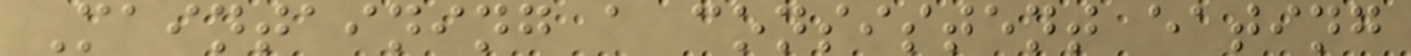Maintaining a consistent eating
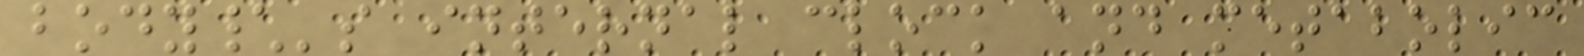body\'s internal clock and metabolic
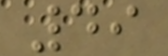49
